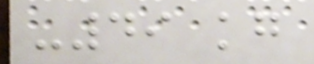-49 kg
